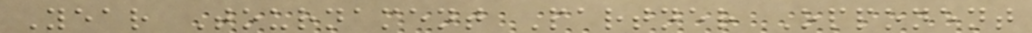Year Tournament Partner Opponent
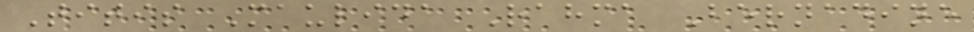Titis Maulida Rahma Bernadine
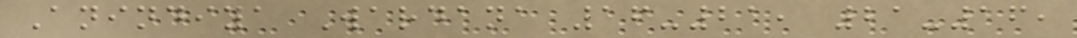Anindiya Wardana 16-21, 21-16,
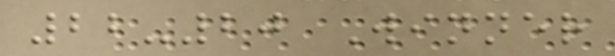22-20 Winner
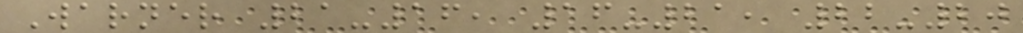Warner 21-16, 16-21, 22-20
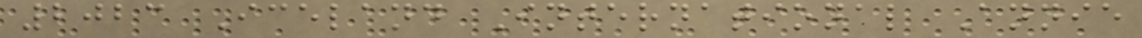2023 Iceland International Annie
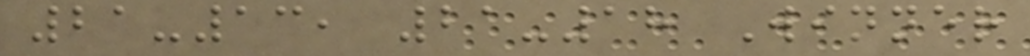21-13, 21-18 Winner
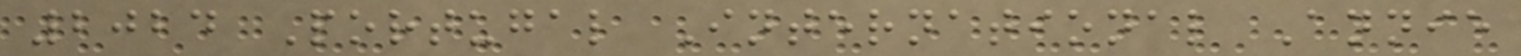2024 Portugal International Annie
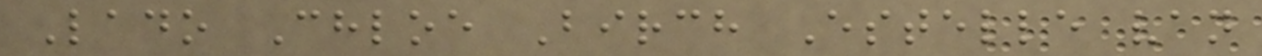Lado Chloe Birch Estelle van
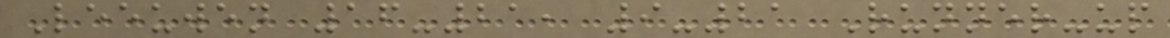Leeuwen 16-21, 9-21 Runner-up
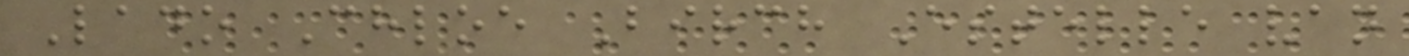Lado Chloe Birch Estelle van
